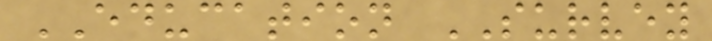EDUCATION SURVEY
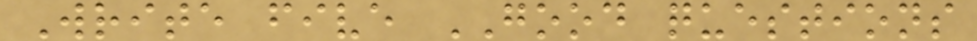Write five GOOD questions
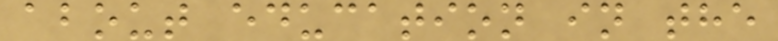about education in the
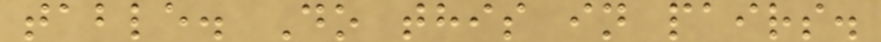table. Do this in pairs.
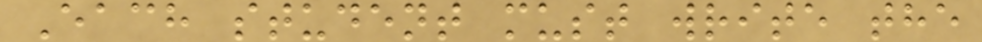Each student must write the
